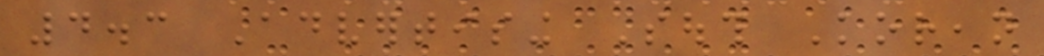4.3 Advertising South Korean
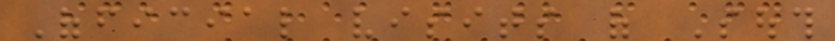Official visits of South
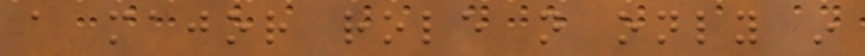a major role not only in
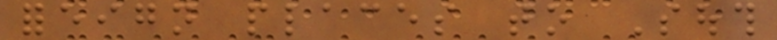foreign places to South
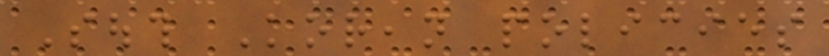South Korean policies
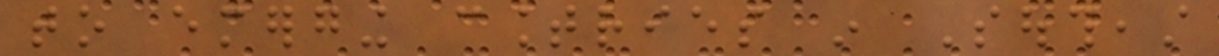to emerging countries in Southeast
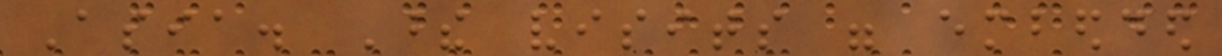Asia. These visits were embedded
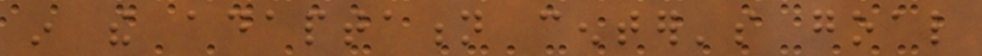in the adaptation center's goal
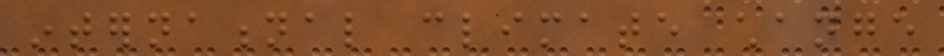international climate change
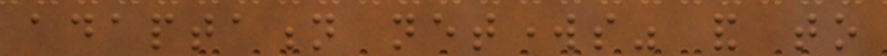adaptation networks" and to
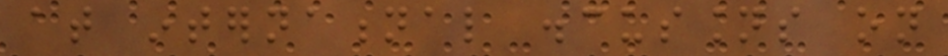at international discussions on
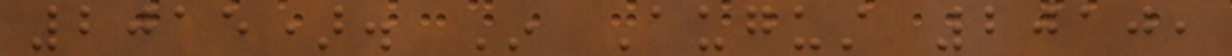2015). In August 2010,
